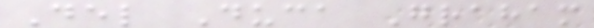Del Duca Graham
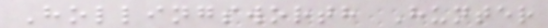Hollingsworth Hunter
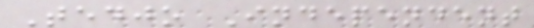Tedjo Independent
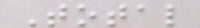Total
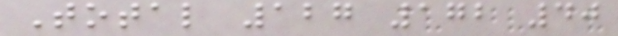Total 127 172 40
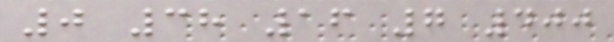0 38 16 7 400
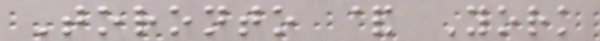Toronto & York
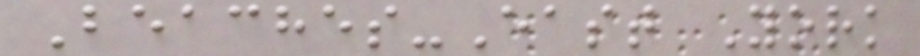Beaches-East York
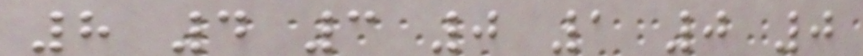8 4 3 0 1 0 0
